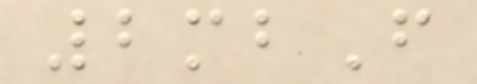2mbF
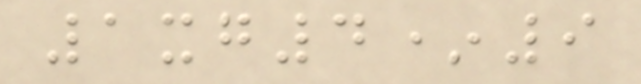1xg4*9
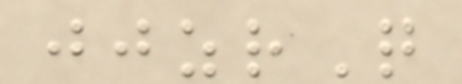jjzrQ
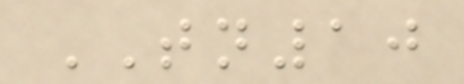TN10
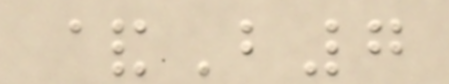&B7
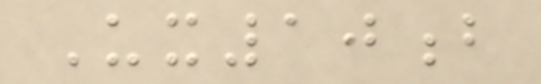Ux10b
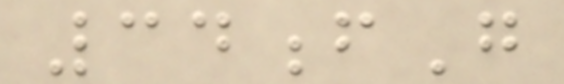34fG
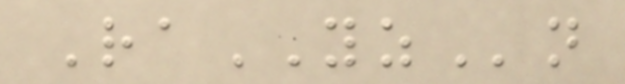RaYZn
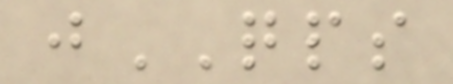jQPS
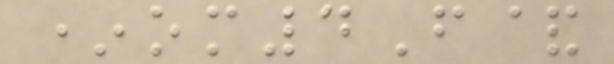*om4F&
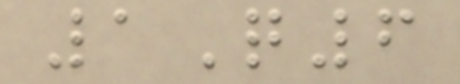1Q6
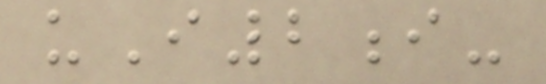uI2i-
